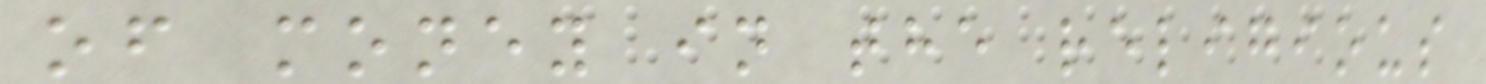of money in the religious
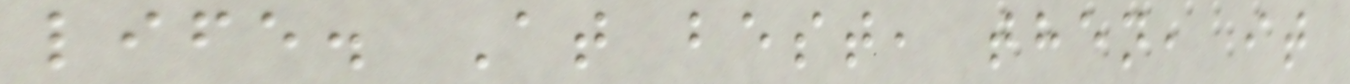life. At best, then, it
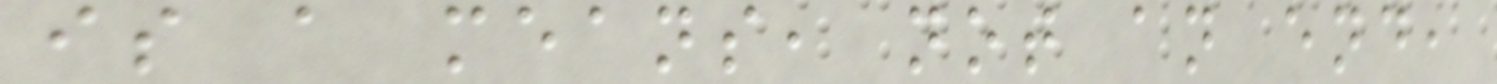is a means, not an end,
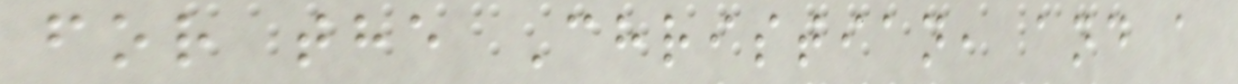for the Christian, and a
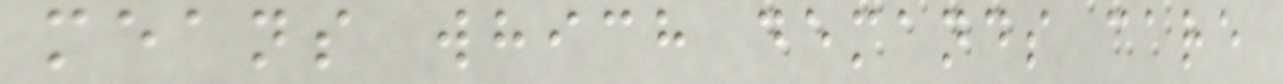means which demands care
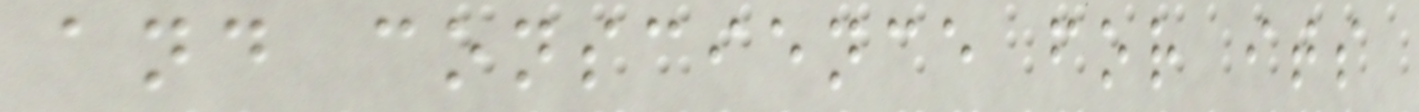and conscience for its
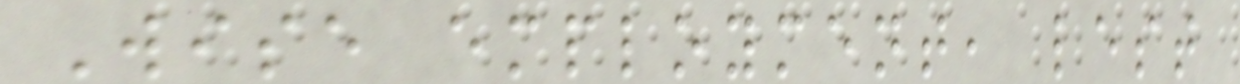Wise employment, lest
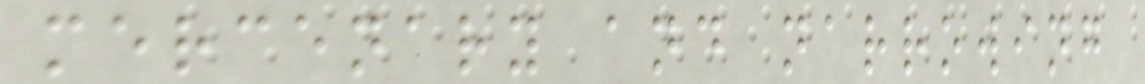mercenary and narrowing
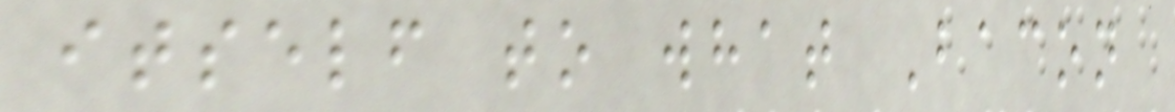itself to what Bacon
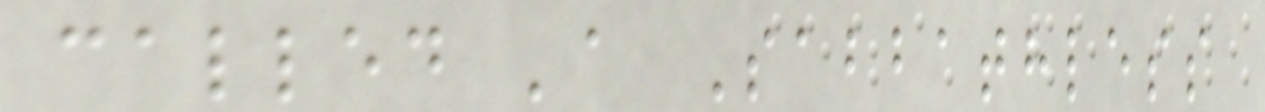called 'a Sabbathless
